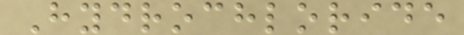Hydrochloride
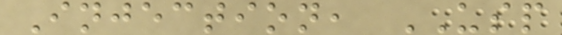Injection, USP
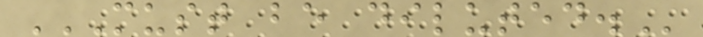MUST BE DILUTED.
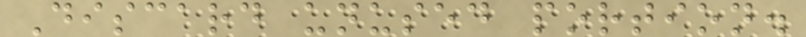Discard unused portion.
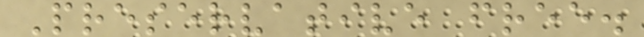Preservative free.
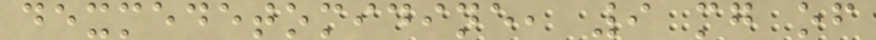dexmedetomidine, 9 mg of
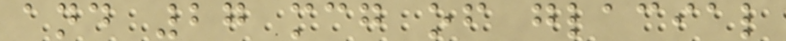and 27 mcg of glacial
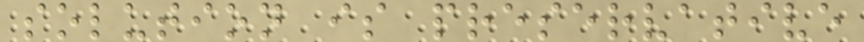solution is preservative
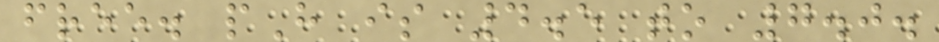free. pH is 4.5 to 7.0.
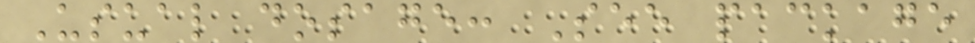Usual dosage: See package
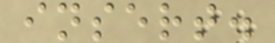insert.
